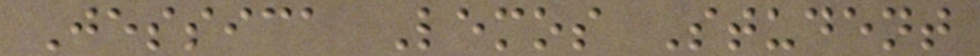Jessica Lemos Student
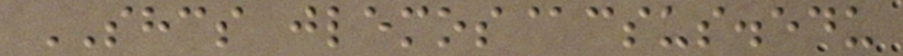SHCS jlemos@csus.edu
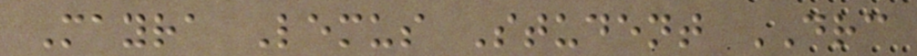Mayra Lemus Student DRC
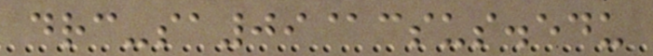drc-sa09@csus.edu
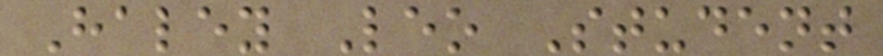Haley Leo Student
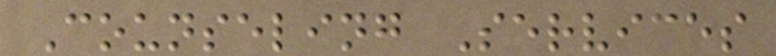Counseling Services
